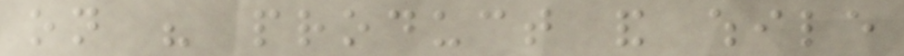on his product and while
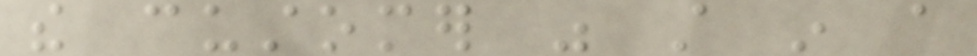the customer was still in a
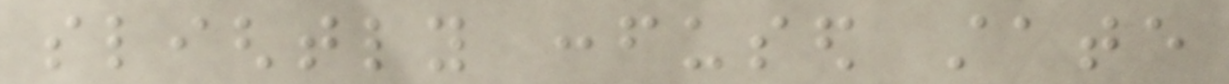slightly confused state
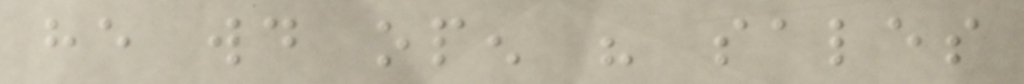he would open his sales
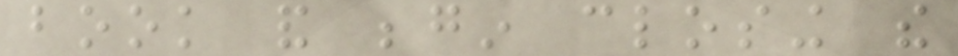book and begin closing the
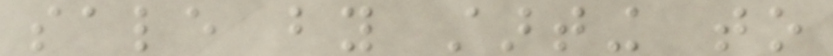sale by starting to
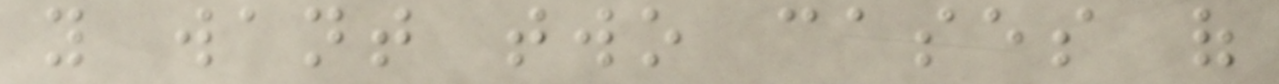you want two cases of
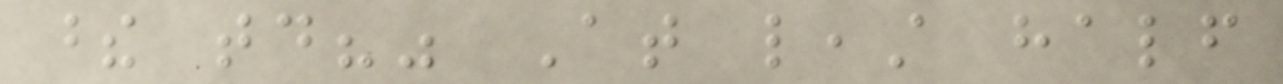these today?" At least half
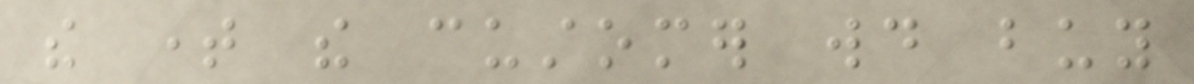the time the customer would buy
